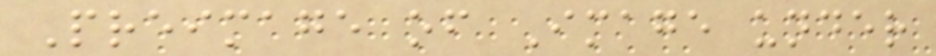Preimage of Image under
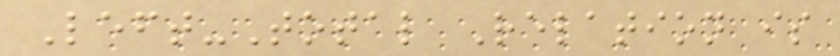Left-Total Relation is
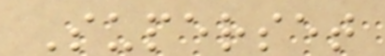Superset
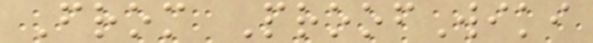From ProofWiki
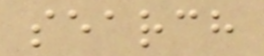search
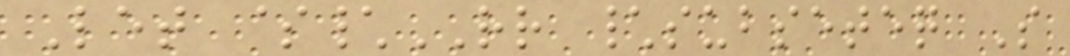Let $\RR \subseteq S
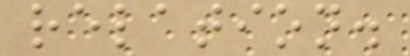relation.
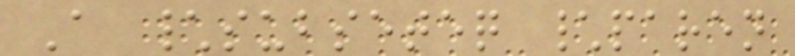A \subseteq \paren
